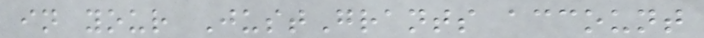in your JustGrants account
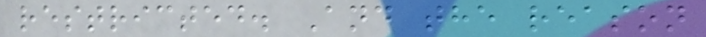restricted. And the reason
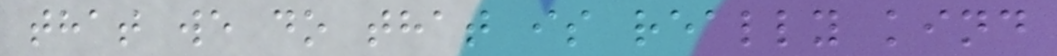that we do that is really kind
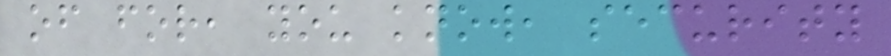of for, you know, security
